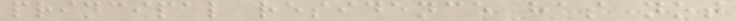principal residence has not
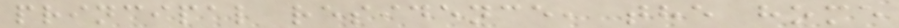principal residence, the home
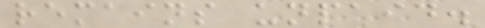remains unpaid.
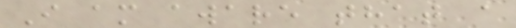I am aware that a
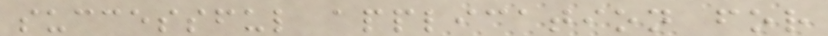successful application for
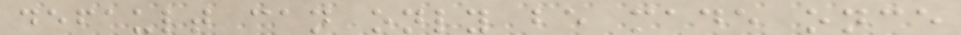default can only be made once
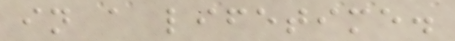in a lifetime.
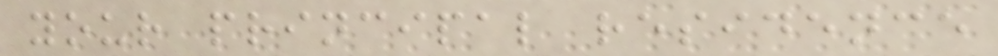your principal residence
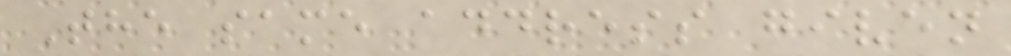The same address given
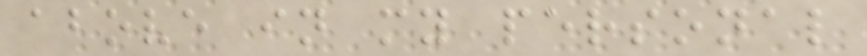above in my personal
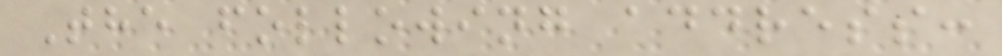The following address:
